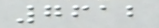7612
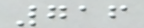716
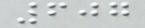607
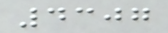4307
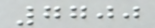7700
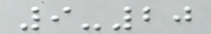9-20
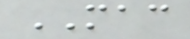MAC
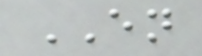EN
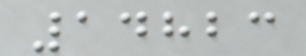14823
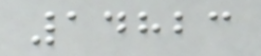14823
